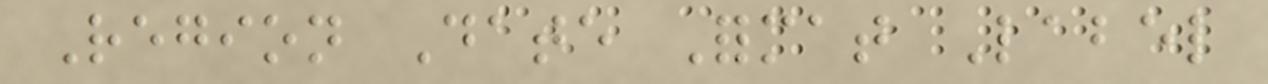Region Date Format Label
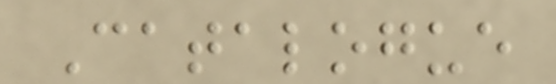Catalogue
